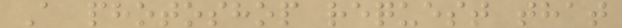A photoshop request that
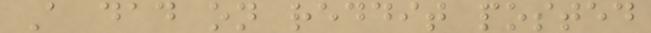A dad on reddit posted
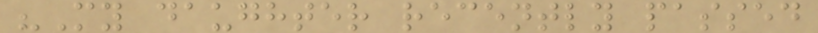"My daughter recently passed
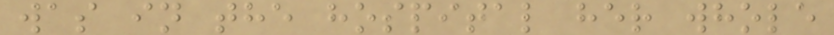was in the hospital her whole
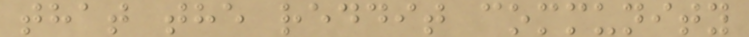that the reddit community
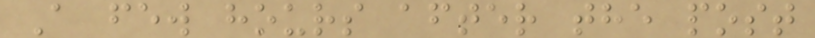A few hours after the post
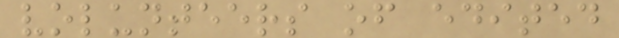volunteers of edited
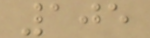105
